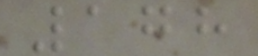178
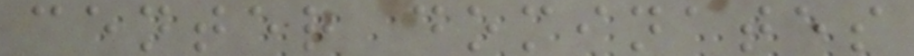center dominates
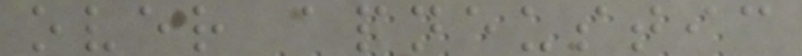over apneustic
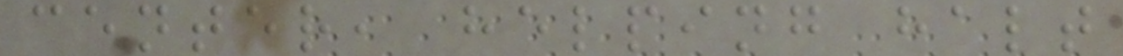center, helping halt
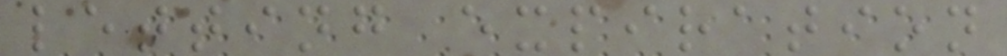letting expiration
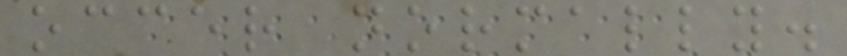occer normally.
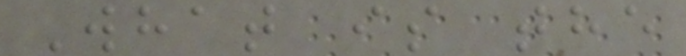What is the
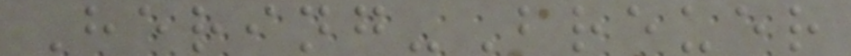Hering-Breuer
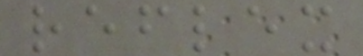reflex
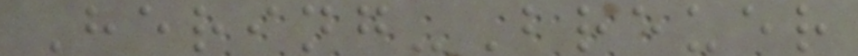Hering-Breuer
